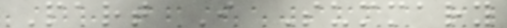Part I Summary
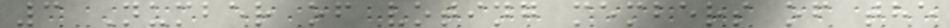3 Number of voting members of the
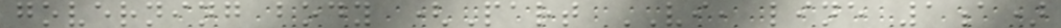governing body (Part VI, line 1a)
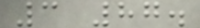3 87.
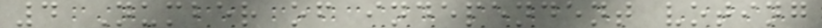4 Number of independent voting
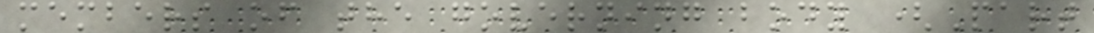members of the governing body (Part
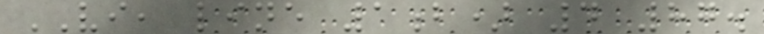VI, line 1b) 4 87.
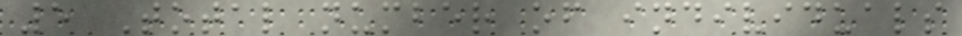5 Total number of individuals
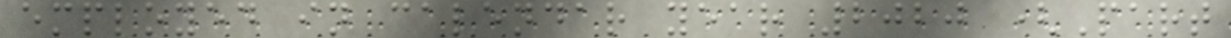employed in calendar year 2020 (Part
